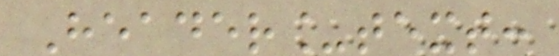Header_text:
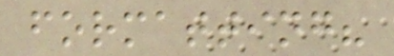formatting?
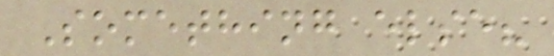Something else?
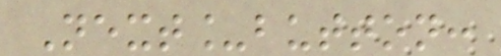Next_button:
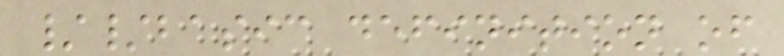//basic definition of
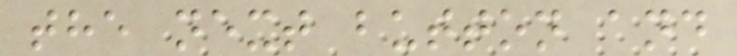the next button and
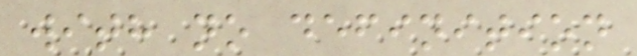with no definition
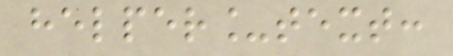helper_text:
